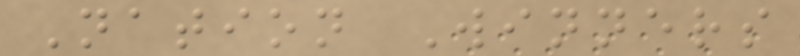Nation Winners
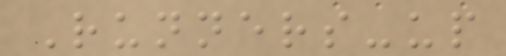Runners-up
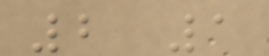2 1
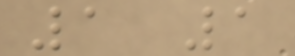1 1
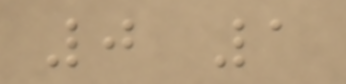0 1
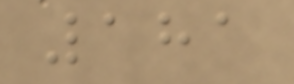181
